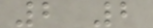2 2
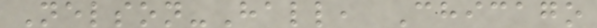Nelson-Hall, Chicago
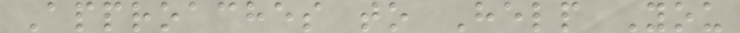Approaches to Help You
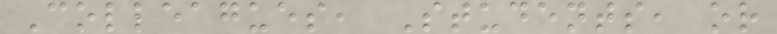Colleagues, Students, or
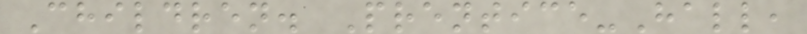Children. Prentice-Hall,
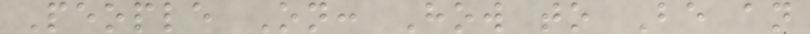People On: How to Be an
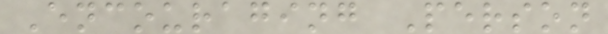Encouraging Person
